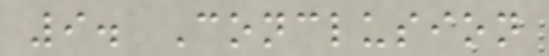9. Conclusion
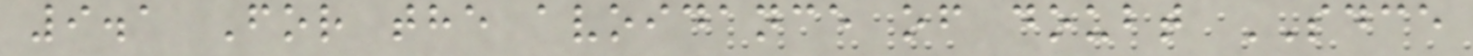9.1 For the avoidance of doubt SDCE
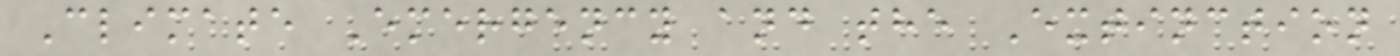Climate Emergency and the Extinction
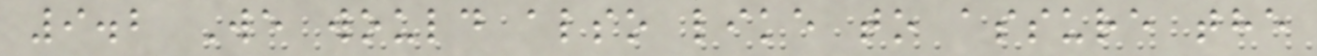9.2 We would also like to assure the
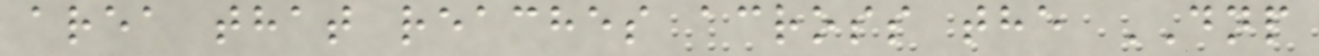area that reaches across the DNP
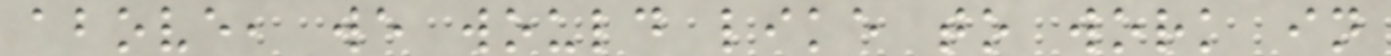above, we would like to work in
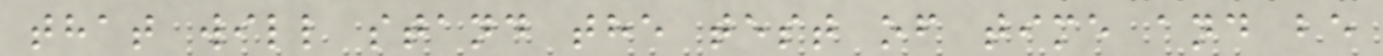that will stand the test of time and be
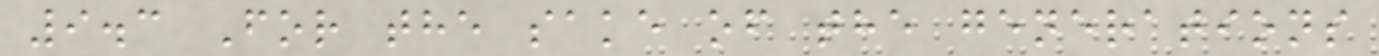9.3 For the sake of the generations
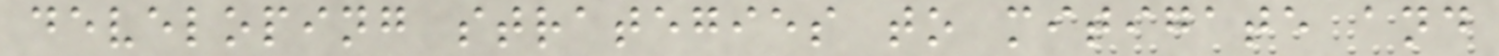developing strategies to mitigate and
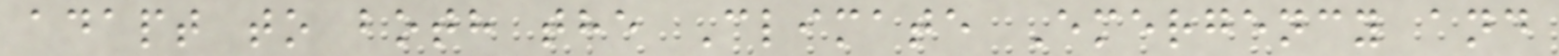adapt to both the Climate Emergency and
